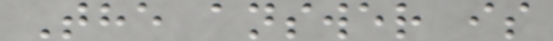The answer is
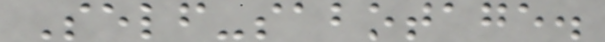Self-sabotage.
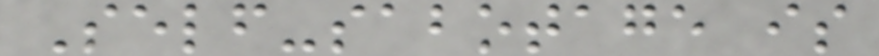Self-sabotage is
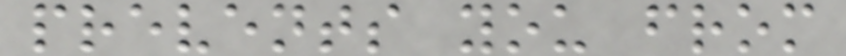prevents you from
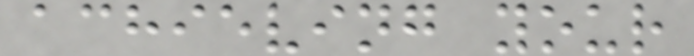achieving your
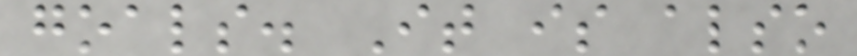goals. It is also
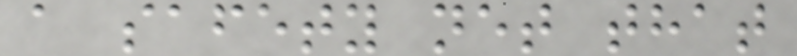a safety net that
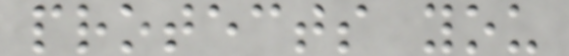protects you
